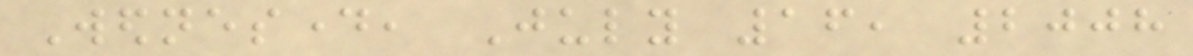Wednesday, July 16, 2008
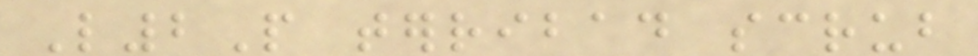L2P terribad scrub
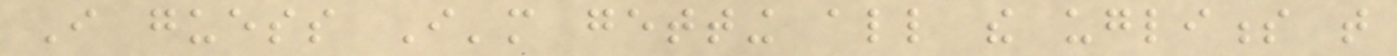I guess I'm getting all the ugliness that
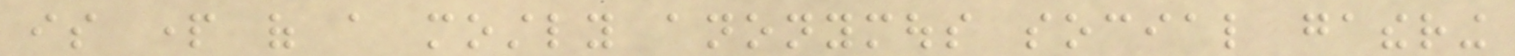is part of a mostly anonymous social gathering
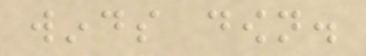winds down.
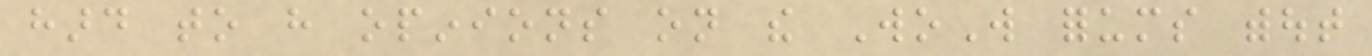hard to have opinions on the WoW forums without
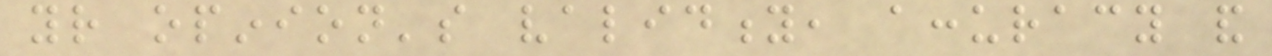your opinion's validity, accuracy and
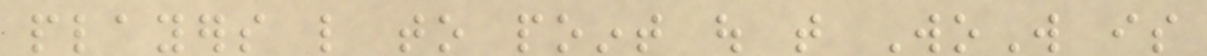players like to point out that WoW is
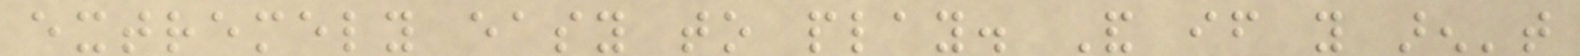extremely easy to play. And if you aren't
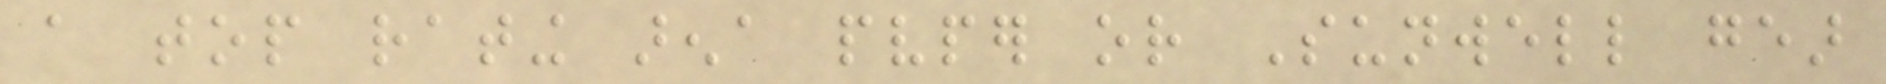a top rating arena pvper or Sunwell gear
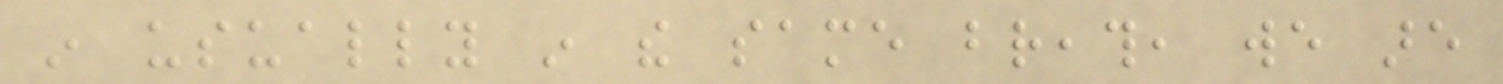in usually in the same breath, we are
